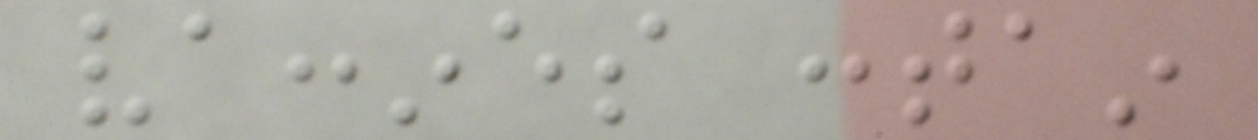vaccines contain
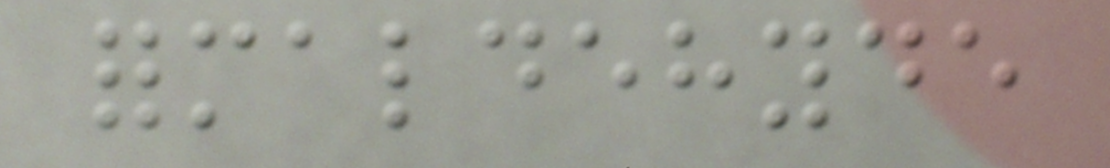formaldehyde
